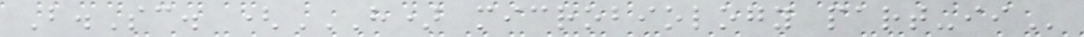B.Sc. (H) MICROBIOLOGY PART-II
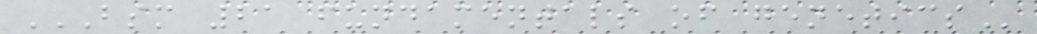BSM 21 FUNDAMENTALS OF GENETICS
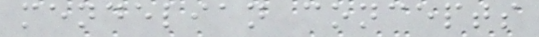mendelian concepts
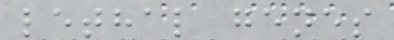lethal genes
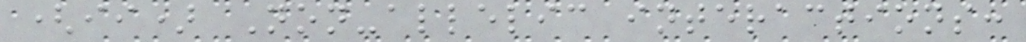(ii) Non-allelic interactions:
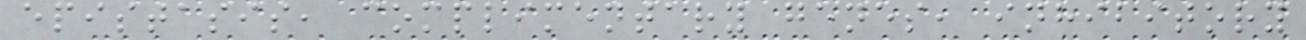epistasis, complimentary genes, inhibitory
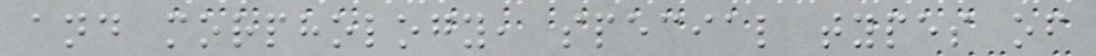and morphology, special types of
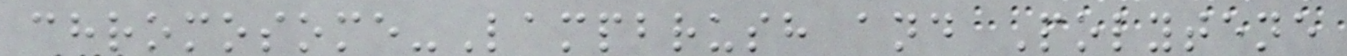chromosome-Lampbrush and Polytene
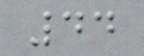44
